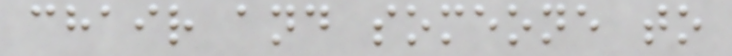chair and someone to
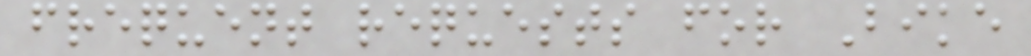frequent requests for Bike
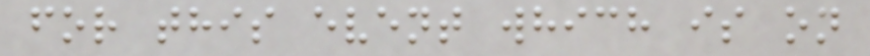for this event which is on
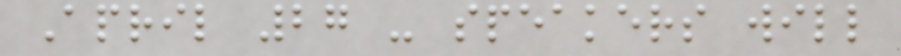April 27 - speakers will
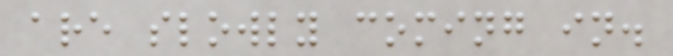are slowly coming in.
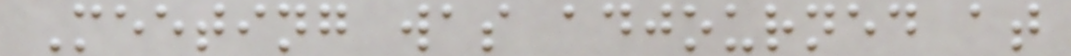Meeting was adjourned at
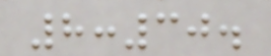8:30.
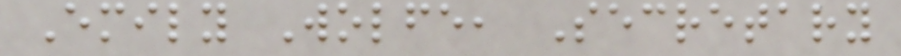Emily Wolfe, Secretary
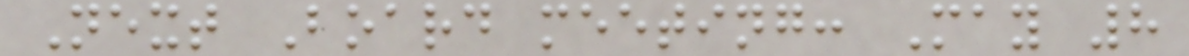Next Board meeting: May 8
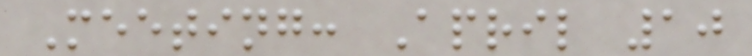Meeting: April 10
